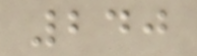240
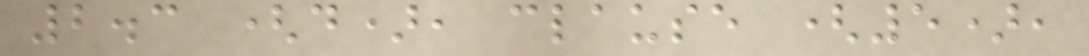2.3 (d), clause (5),
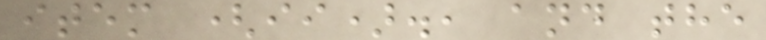item (ii)., and the
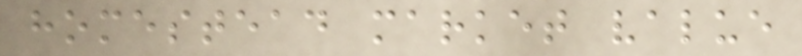homestead market value
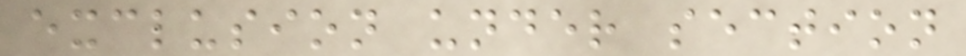exclusion under section
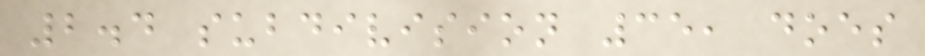2.4 subdivision 35, does
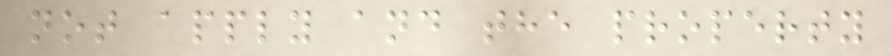not apply and the property
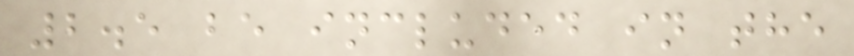2.5 be included in the
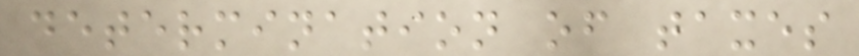determination of taxes
